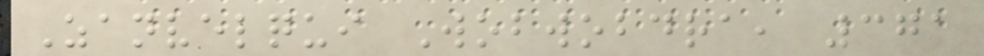Zanvelqui Wobwobdra, 371
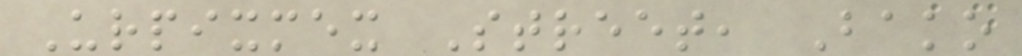Urpixmex Street, Bako
